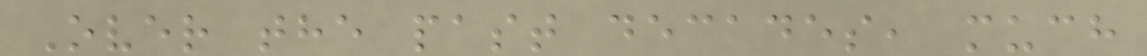Over the past decades, much
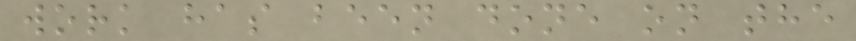work has been done on the
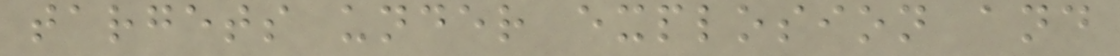targets under explosion and
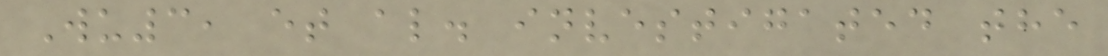Wu3, et al. investigated the
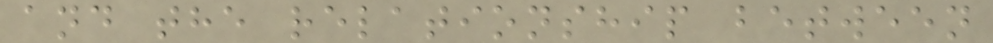and the relationship between
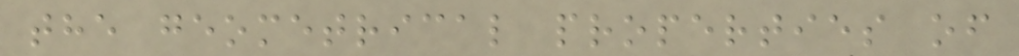the geometrical properties of
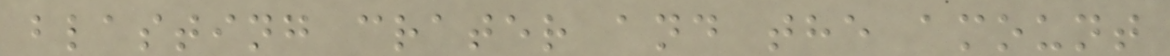blasting crater and the amount
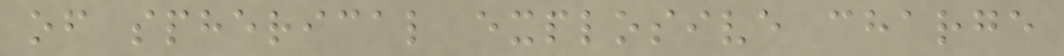of spherical explosive charge
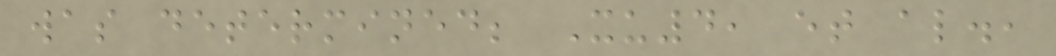was determined; Xu4, et al.,
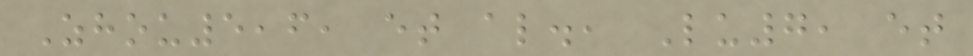Zhou5,6, et al., Lu7, et
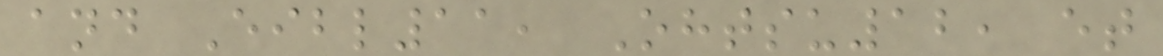and Eibl11, Ohtsu12, et
